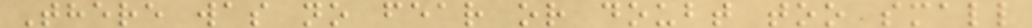There was no fear or doubt too small
